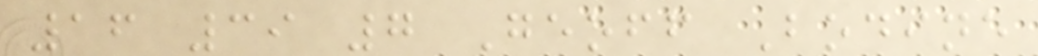16 39 7 Geoff Bodine
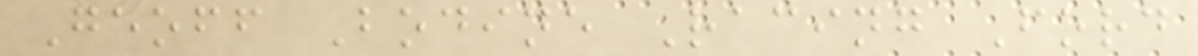Geoff Bodine Racing Ford
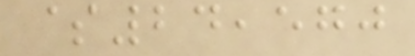$24,570
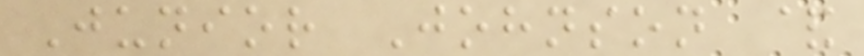Junior Johnson &
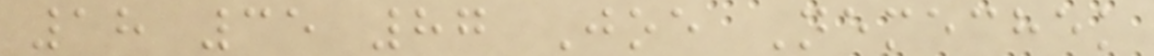18 35 87 Joe Nemechek
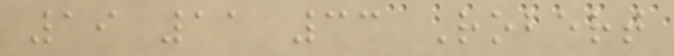19 11 33 Robert
